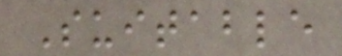Suitable
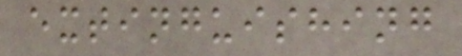extinguishing
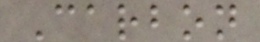Carbon
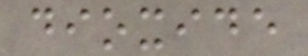dioxide
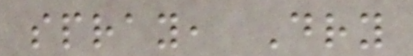spray, Dry
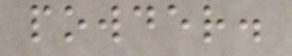powder.
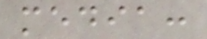media:
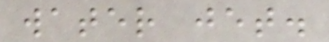water jet.
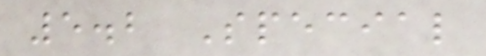5.2 Special
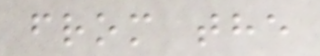from the
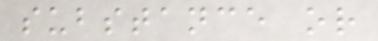substance or
